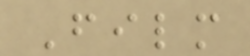Film
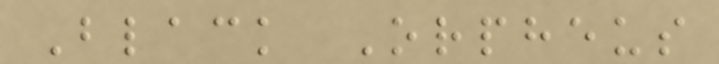Black Orpheus
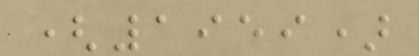(1959)
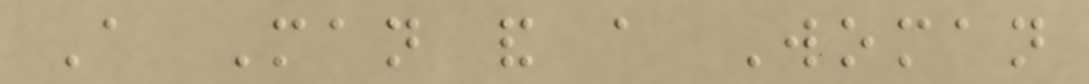A Man and a Woman
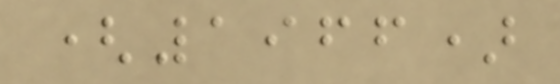(1966)
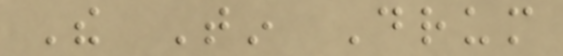The Tin Drum
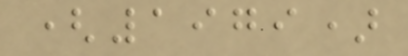(1979)
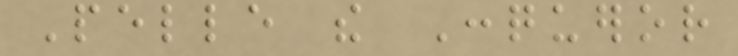Pelle the Conqueror
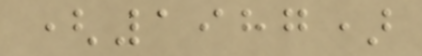(1987)
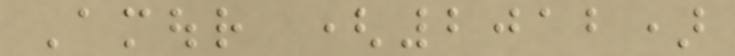Amour (2012)
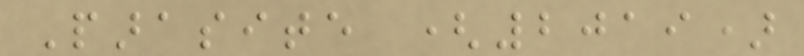Parasite (2019)
